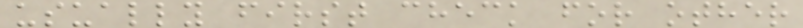usually first check for other
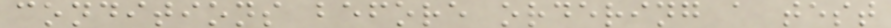conditions before ordering a test
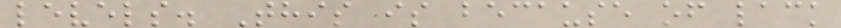levels. This is because of lack
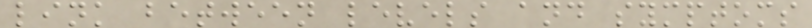link between levels and symptoms
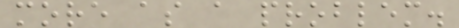more as a problem.
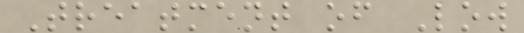Treatment of Low
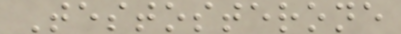Testosterone
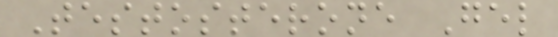Testosterone Gel
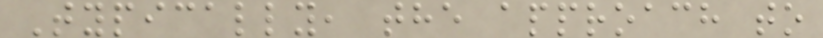Typically, the approach to
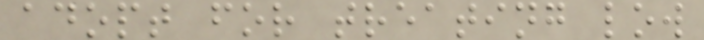adopt for treating low
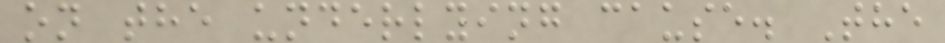on the underlying cause. The
